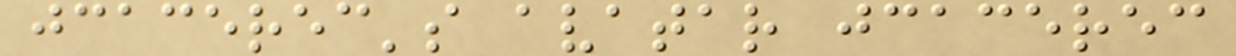jcacerec's avatar jcacerec
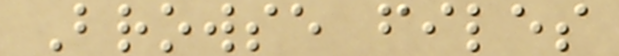Browse files
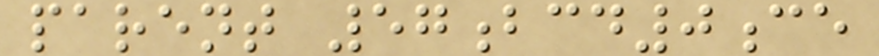parent 57bcd0ce
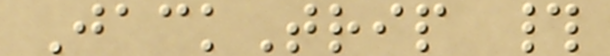JackTrip #
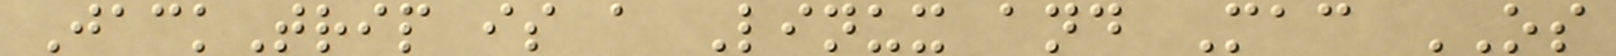JackTrip is a Linux and Mac OS
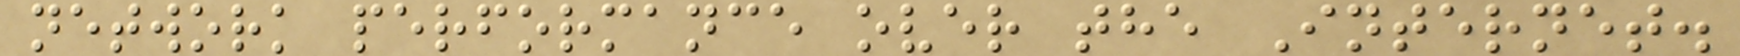network performance over the Internet.
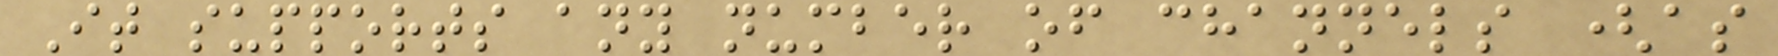It supports any number of channels (as
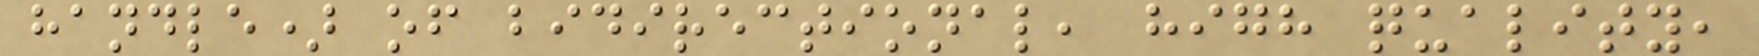handle) of bidirectional, high quality,
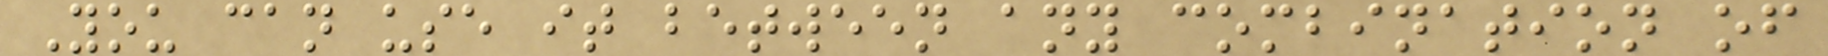You can use it between any combination of
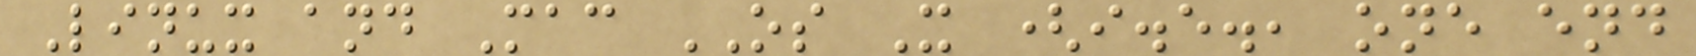Linux and Mac OS X (i.e., one end
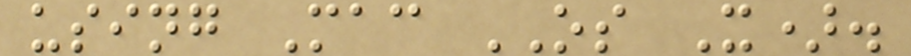using Mac OS X).
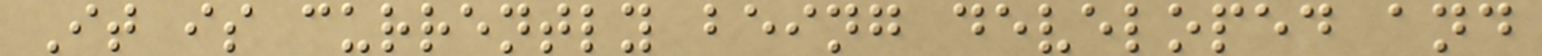It is currently being developed and
